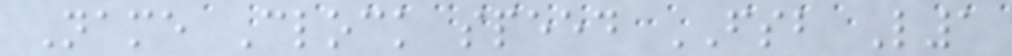Name Clock speed FSB L1
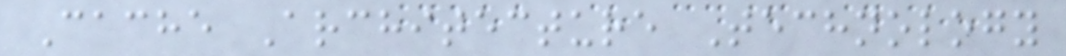Cache Architecture Technology
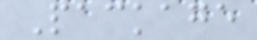Package
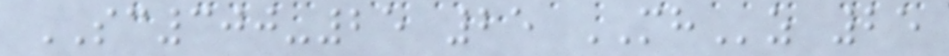SC300-25 25 MHz 25
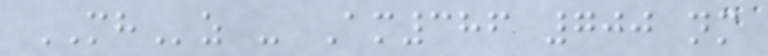MHz - Am386 700 nm
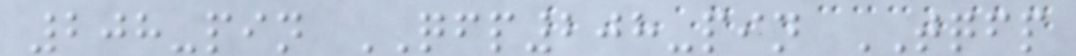208-pin QFP208-pin TQFP
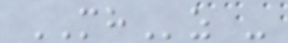MHz -
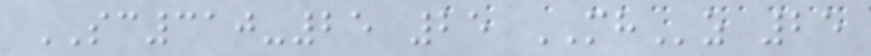SC310-25 25 MHz 25
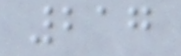217
